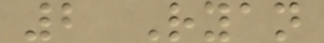2 Ryan
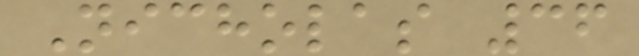Nicholas 36
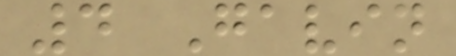4 Gavin
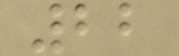22
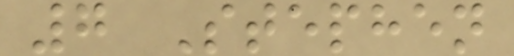7 Stephen
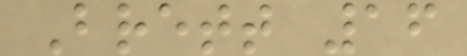Brett 16
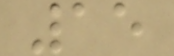15
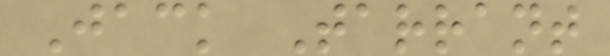Jack Tarrant
